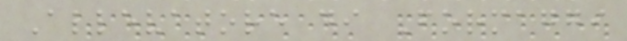Allevatore di Formaggi
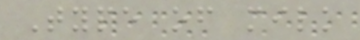Type of milk
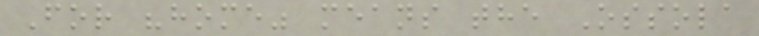For "home" means the Ossola
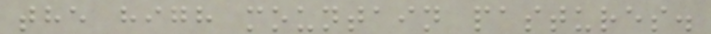the high mountain pastures.
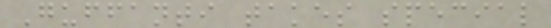Guffanti takes special
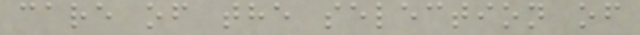care of the selection of
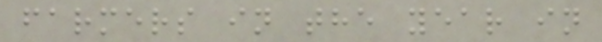farmers in the year in
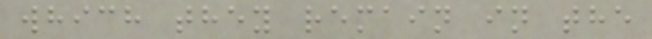which they remain in the
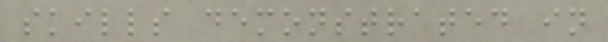skills demonstrated in
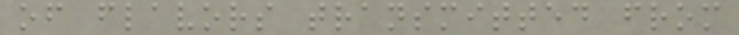of flavors transmitted from
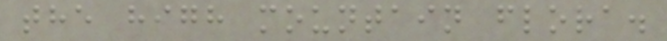the high mountain flora.
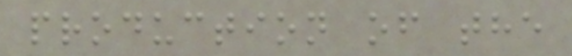production of the
